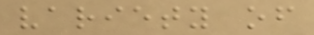variety of
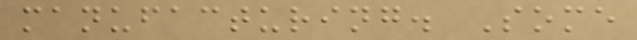manufacturing. Some
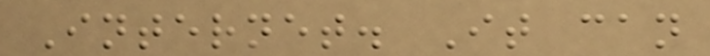Internet. It can
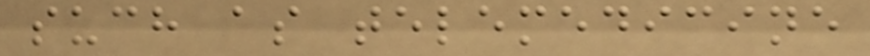such as telemedicine
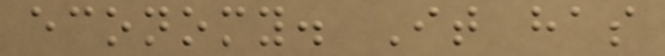economy. It has
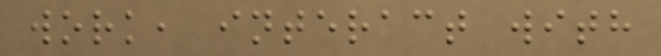work, interact with
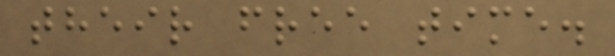their free time.
